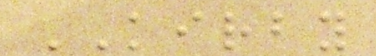KIRBY
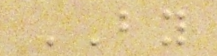BY
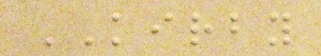KIRBY
